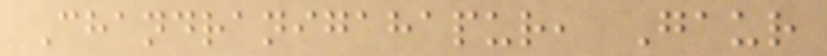Chandranigahapur, Gaur
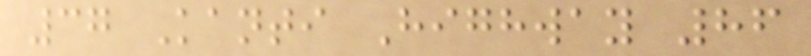37 Kanti Highway 86
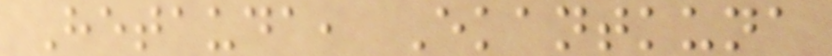Hetauda, Ekantkuna
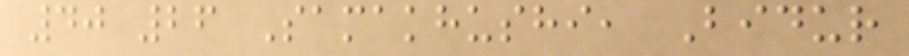40 26 Samakhushi, Bidur
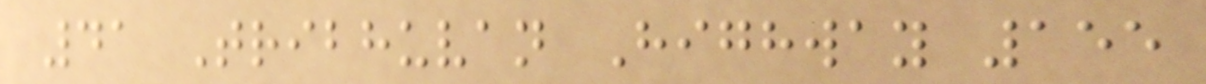41 Tribhuvan Highway 155
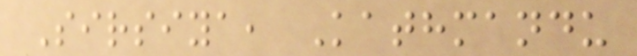Sirsiya, Kathmandu
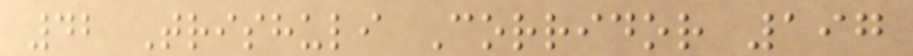42 Trishuli Corridor 197
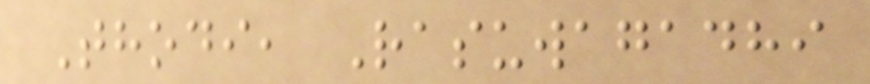Thodi, Rasuwagadhi
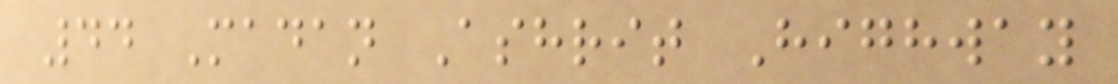44 Madan Ashrit Highway
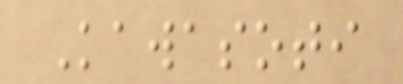Kawasoti
